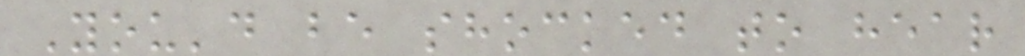You'd be shocked to hear
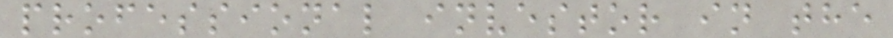professional investor in the
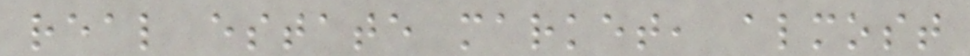real estate market, almost
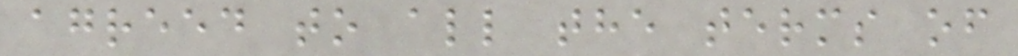agreed to all the terms of
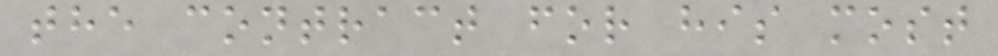the contract for his most
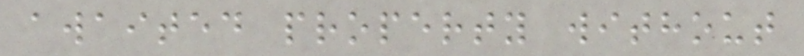awaited property without
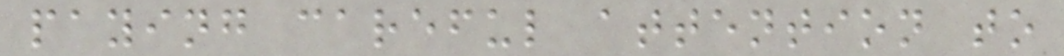paying careful attention to
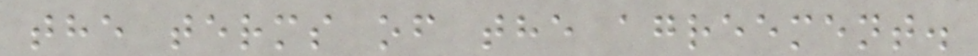the terms of the agreement.
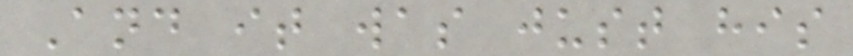And it was just his
